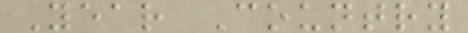Year Country
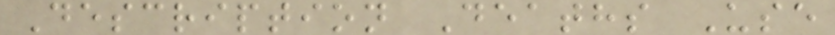Description Deaths Use
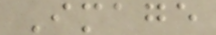Image
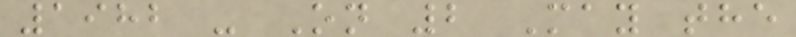1982 - On 2 May the
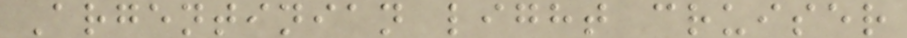Argentinian light cruiser
